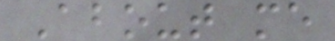About me
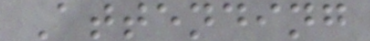Attending
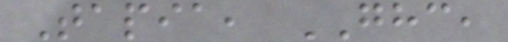Tapia, GHC,
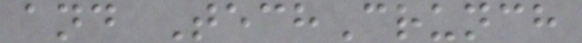and TechCrunch
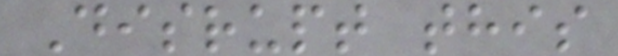Disrupt this
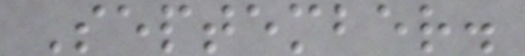September.
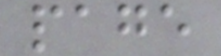page
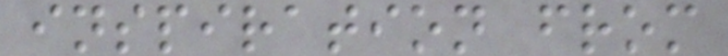inspiration from
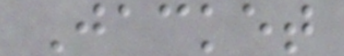Jacket
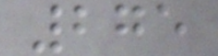275
